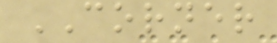CORNER
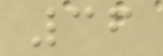36
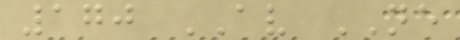170 AV NE
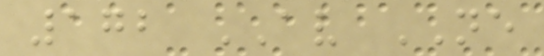172 AV NE
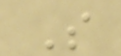S
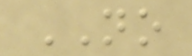NO
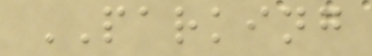PARKING
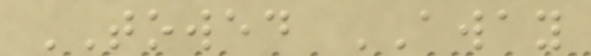TOWED AWAY
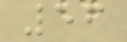56
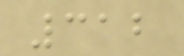312
